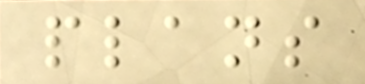plans
